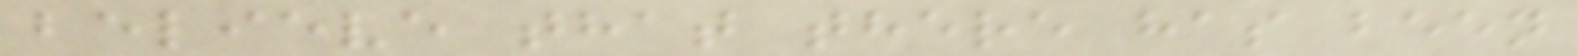believe that there has been
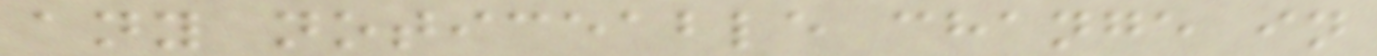any noticeable change in
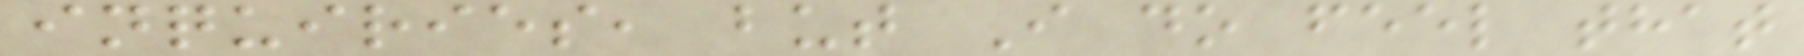inquiries, but I do feel that
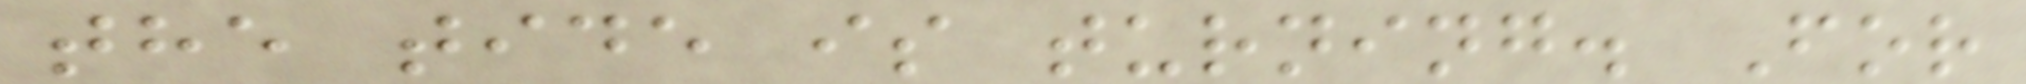the tide is turning. For
